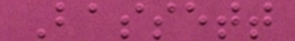Bassett
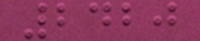2420
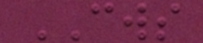CWS
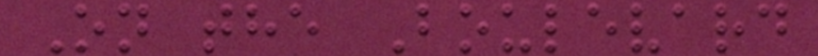On the Boulevard
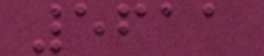5611
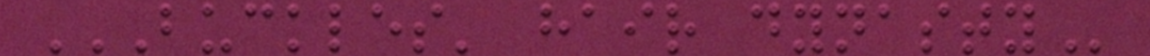BUCKLES' HAIR DYNASTY
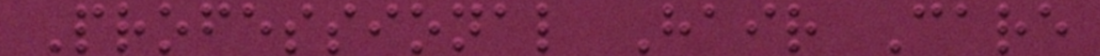Professional Hair Care
